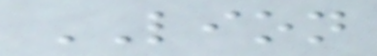LION
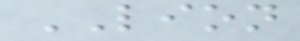LION
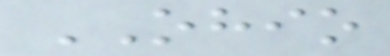OHIO
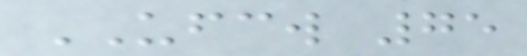UFCW 75
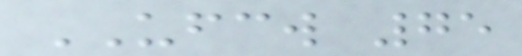UFCW 75
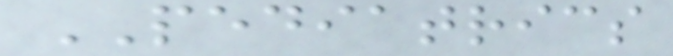PEDIATRICS
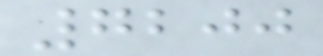7200
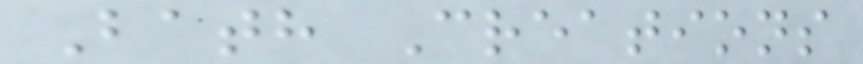Bath Creations
